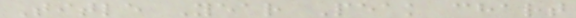Title Year Peak chart
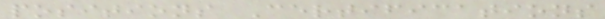positions Certifications
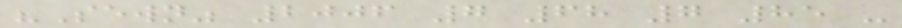"Sewn" 2006 7 68 7 85 -
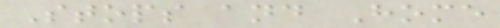Stops and Home
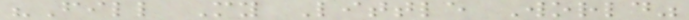"Fill My Little World"
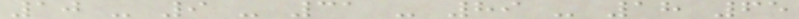10 - 9 - 31 - 89 - 18 65
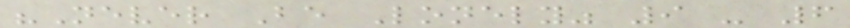"Never Be Lonely" 9 - 6
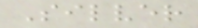Silver
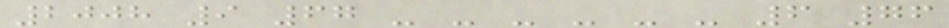2008 9 67 - - - - - - 6 76
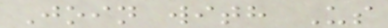Join with Us
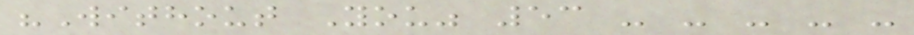"Without You" 53 - - - - -
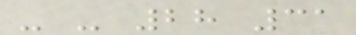- - 28 31
